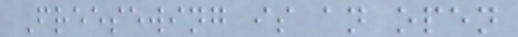Freesewing is an open
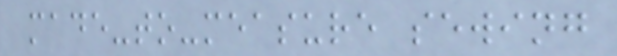made-to-measure sewing
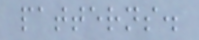patterns.
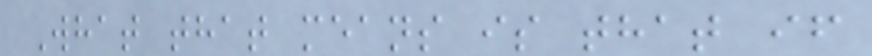What that means is that if
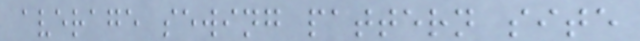average sewing pattern site
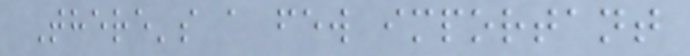There's a few important
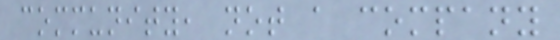community, not a company
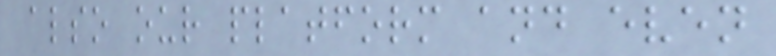also our platform and even
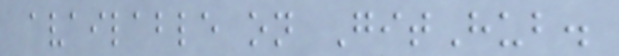available on GitHub.
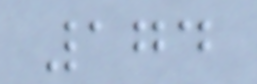174
